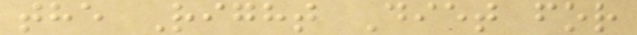the Right Diet for
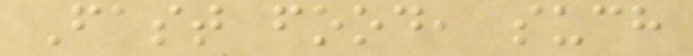Fast food, such
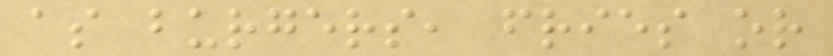as burgers, fries or
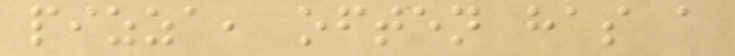pizza, often has a
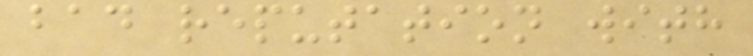bad reputation with
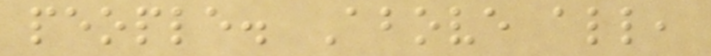people. Above all,
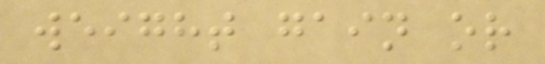weight gain or
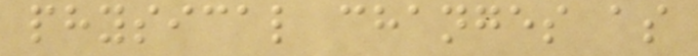physical changes as
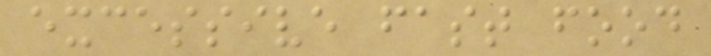excessive fast food
